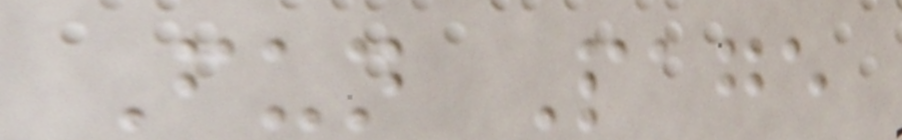Fun Page
